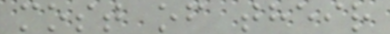most of their
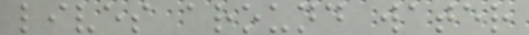lives around water
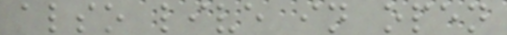also live in open
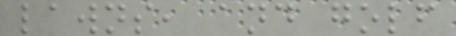lawns, and golf
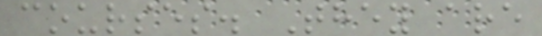courses. They are
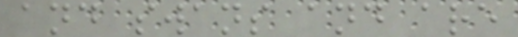and swans and are
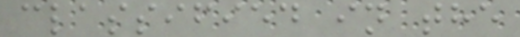classified in the
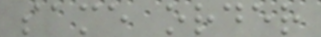same order
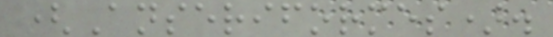(Anseriformes).
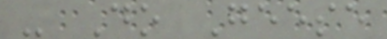- Do Geese
